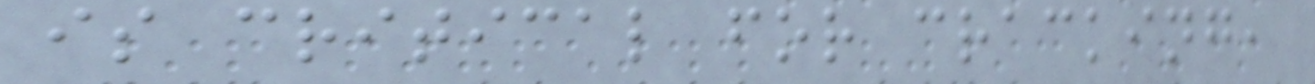is critical for cracking,
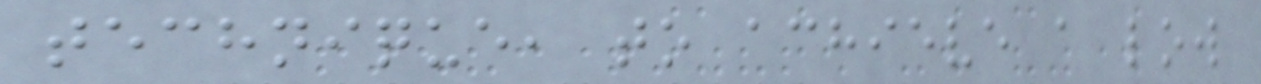technique, to achieve a low
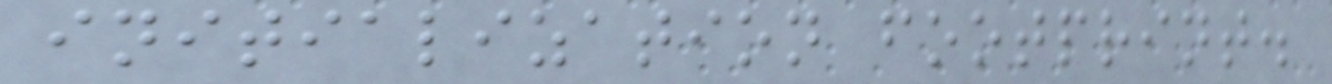initialization footprint.
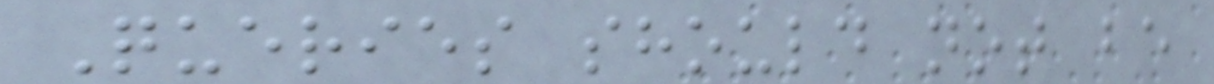Queries should not be
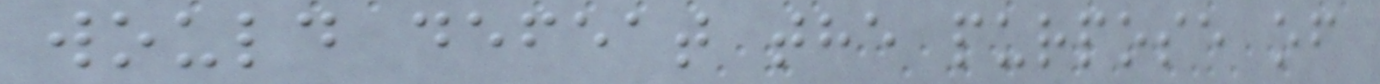would defeat the purpose of
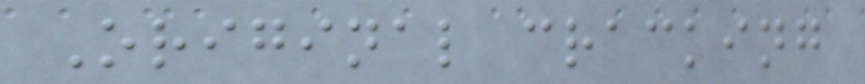Original cracking
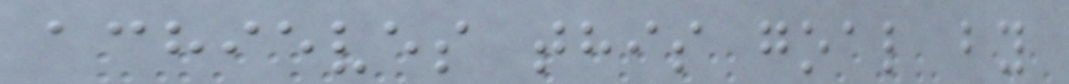achieves this goal by
